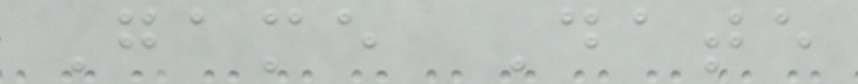Game Date
